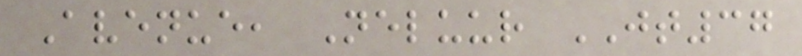Avenue, Neluur JT37
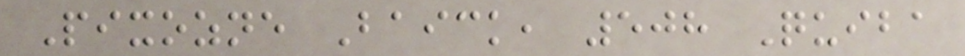Pixozne Baick, 508 Quiba
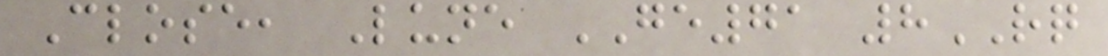Close, Lune GE71 8RQ
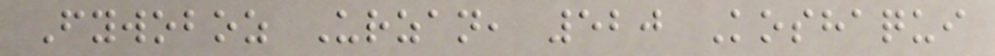Fywoboz Urzan, 520 Koshaqui
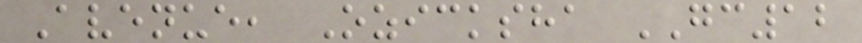Avenue, Ozicksha GC12
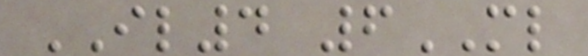IL4 6ML
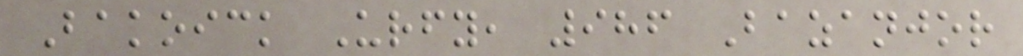Bakoick Urfy, 986 Bazanjor
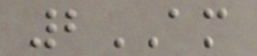2AM
